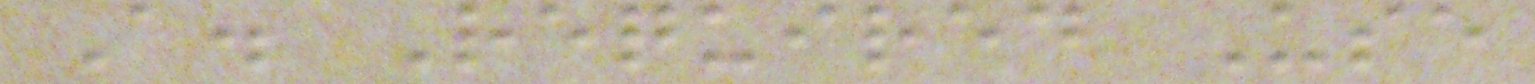A. Required Use
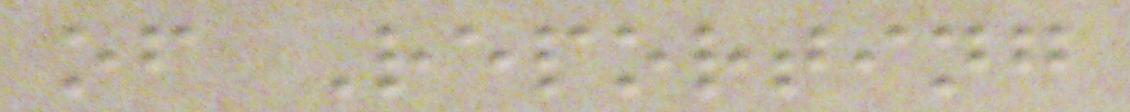of Reporting
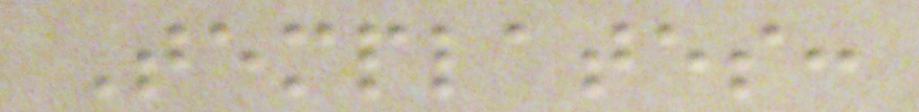Templates:
